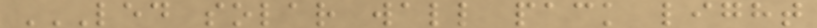LED SOLAR WALL PACK LIGHT
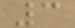3
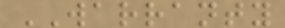WARRANTY
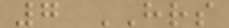7 HRS
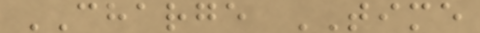CHARGE TIME
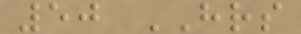50 HRS
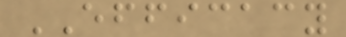EFFICACY
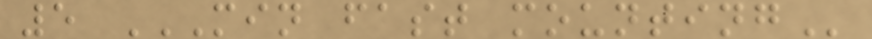5 MIN FAST MOUNTING
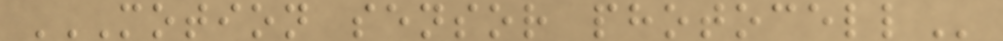MOTION SENSOR PHOTOCELL
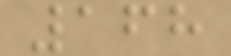168
